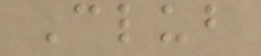Club
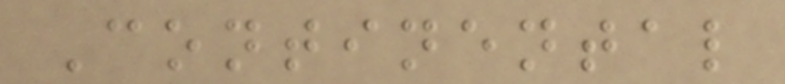Continental
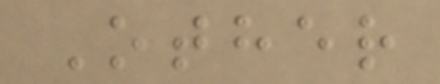Other
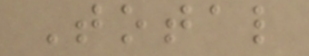Total
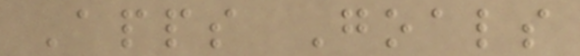Apps Goals
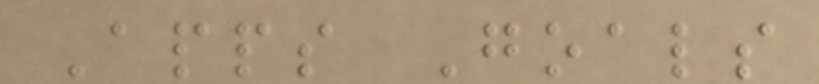Apps Goals
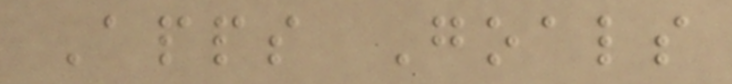Apps Goals
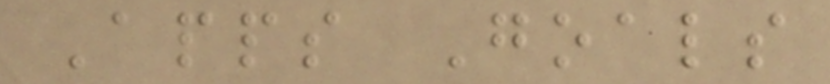Apps Goals
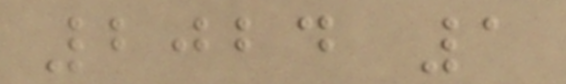2024 1
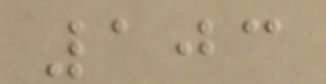103
